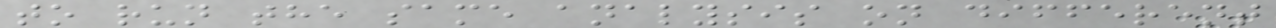to run the same analysis on different
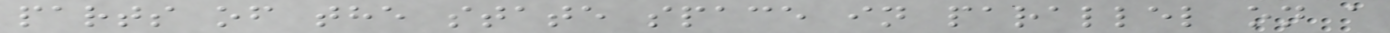parts of the state space in parallel on a
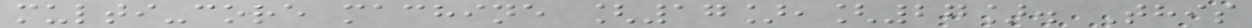multi-core machine [17],[27]. This
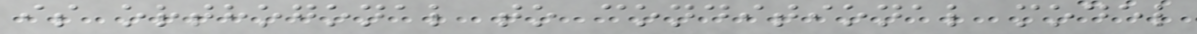is orthogonal to conditional model
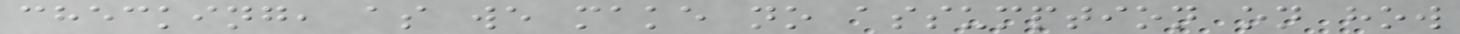checking, as we make no assumption on how
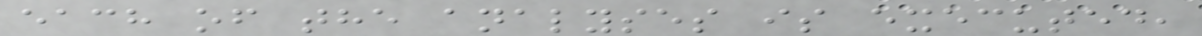each of the analyses is executed,
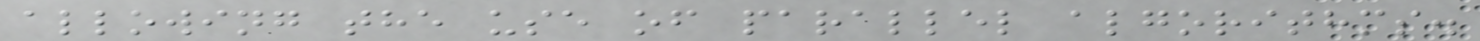allowing the use of parallel algorithms.
